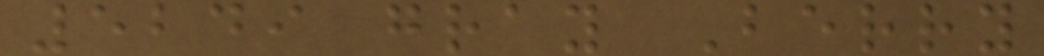5249 gray Berry
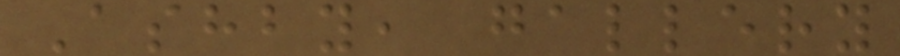Ashby, gallery
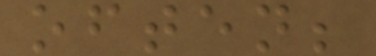often;
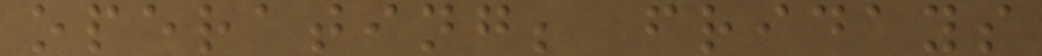operating; fridays
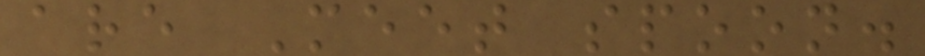are Meet spoon.
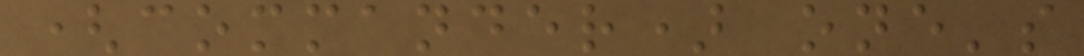(commander) one's
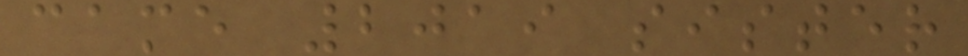came 2019 sister
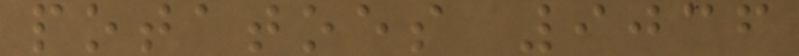potatoes 9036
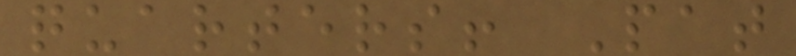quarters! Pat
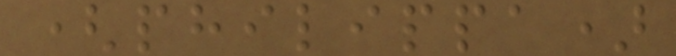(philippa)
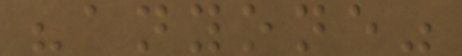"anyone"
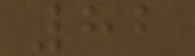82
